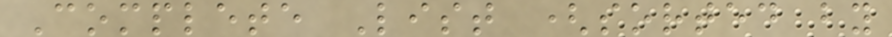Complete List (sorted by
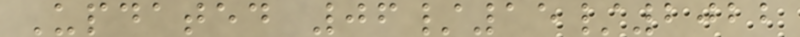Updated 06/15/2022
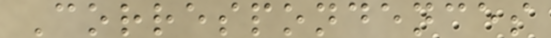Correspondences
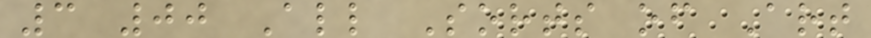3 00 All Sorts of Art
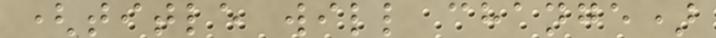(title will change)
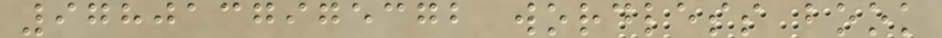9780137975372 wordless book
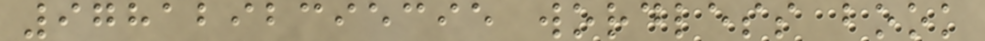9781292395395 wordless book
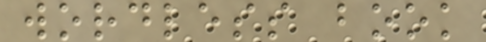wordless book
